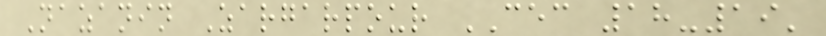Nazanin Zargarpour CEC 18-19'
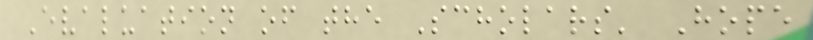Evaluation of the Scholars' Hope
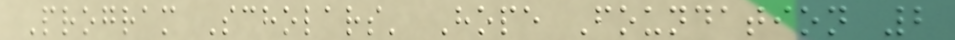Program Scholars' Hope Foundation 2
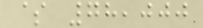$ 78,000
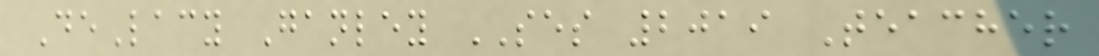DeLacy Ganley SES 2019 Teacher
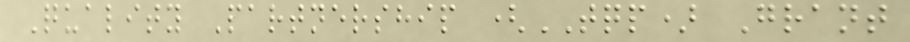Quality Partnership (TQP) Grant
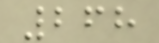268
